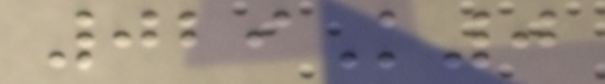029K0
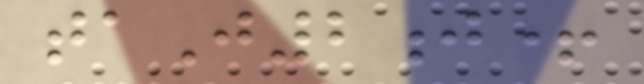taJ2j+
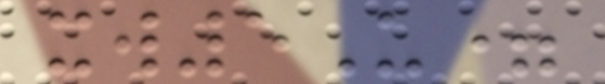xw5U=
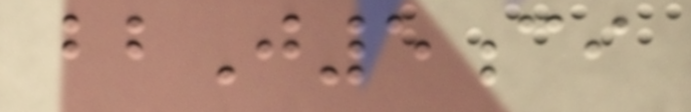bbJ5ci
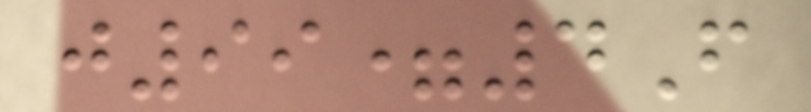j99=4F
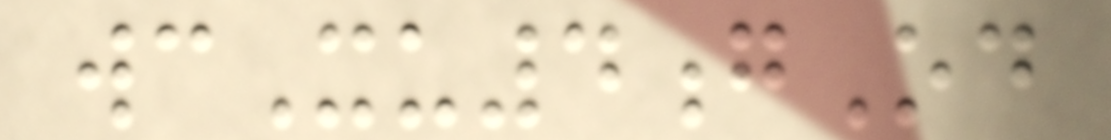wcXu4gOd
